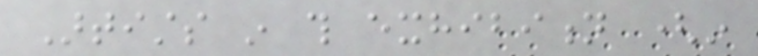Artists in this exhibition (in
